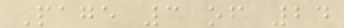Page 3 of 24
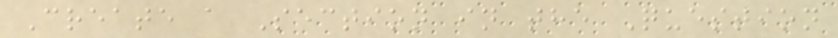Create a Section in the Question
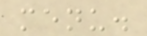menu.
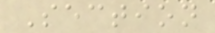Section
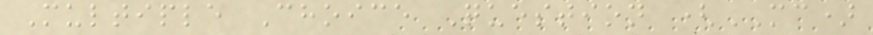Multiple Choice Question (MC)
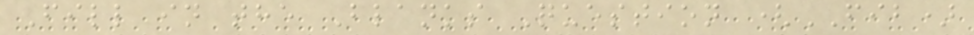Fill in the Blanks Question (FIB)
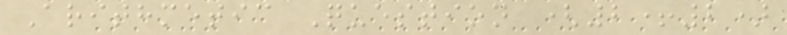Arithmetic Question (2+2)
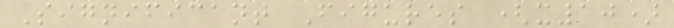Significant Figures (x10)
